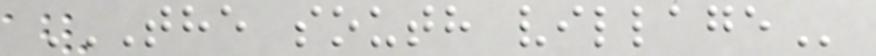THE SOUTH VILLAGE
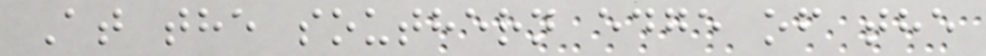At the southern edge of the
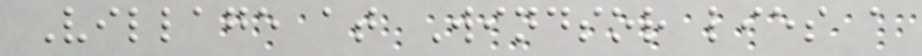Village at Windsor lies a
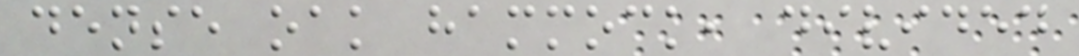dense oak hammock, divided
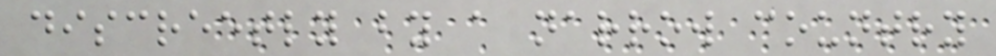discreetly by a narrow country
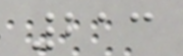213
